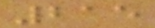215
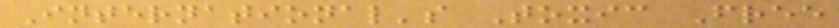International's Toxic Free
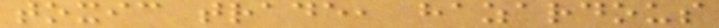toxic trade, hazardous
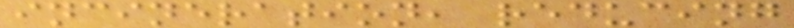incineration, reducing
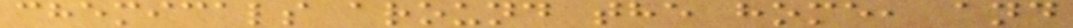chemicals around the home, and
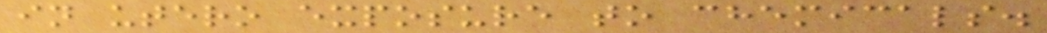in utero exposure to chemicals.
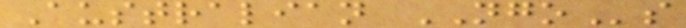Australian NGOs
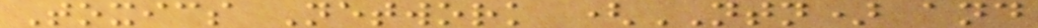Toxics Network (NTN) and
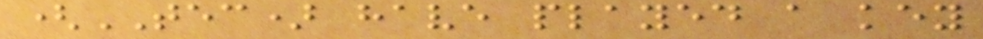(TEC) have played a key
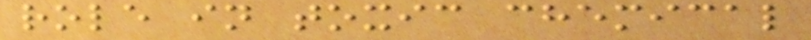role in toxic chemical
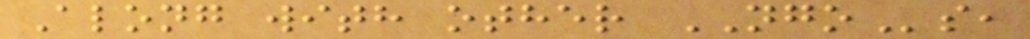Along with other NGOs,
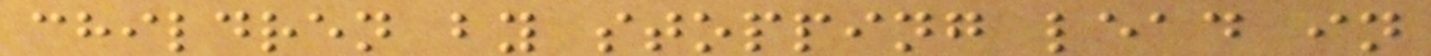children by stopping lead in
